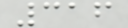316
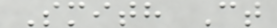Smith Ct
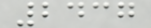2437
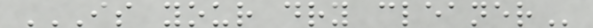IS YOUR DRY CLEANER
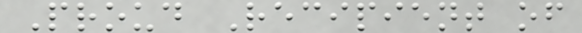Proud Recipient of
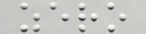zero
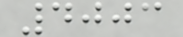4003
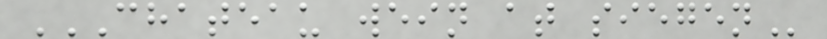CHATEAU WEIN AT SIEGEN
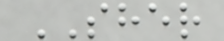SHER
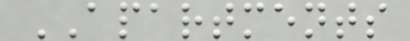APARTMENTS
